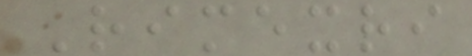Rimexri
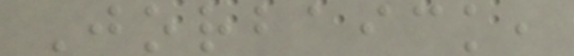Jorbaick,
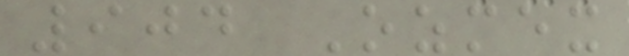904 Ozmex
